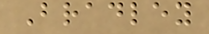Bradley
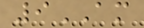9AM
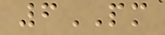6PM
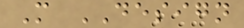M DESIGN
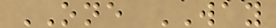ONE WAY
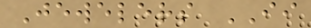Jewelers II
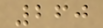260
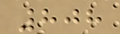808
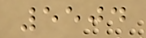5504
